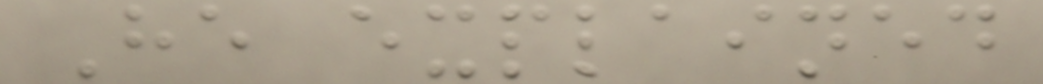He explained
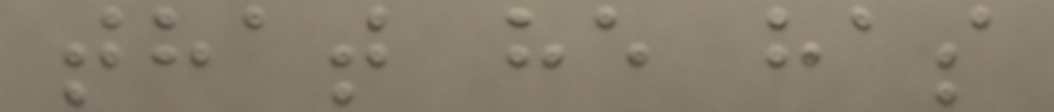that he has
